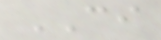CI
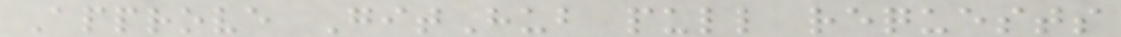Approve GitHub pull requests
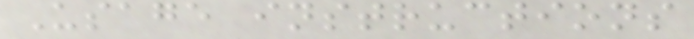Usage instructions
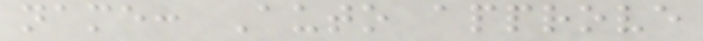name: Auto approve
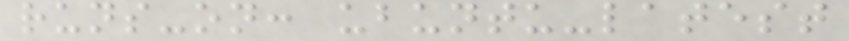runs-on: ubuntu-latest
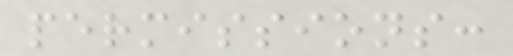permissions:
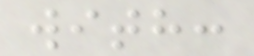with:
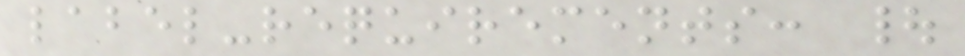label-requirements: |
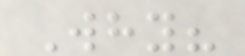Why?
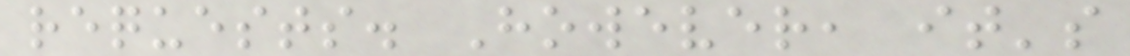requests. However, it's
